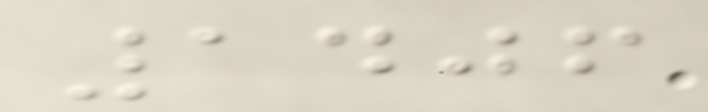1406
